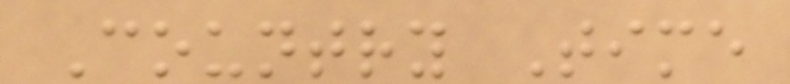Country Time
